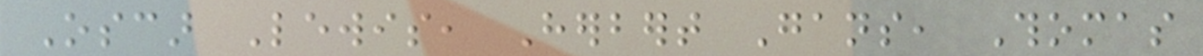Oscar Lewis, Herbert Gans, Thomas
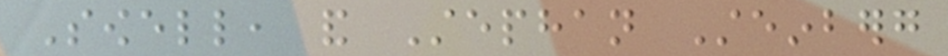Sowell, and Stephan Steinberg
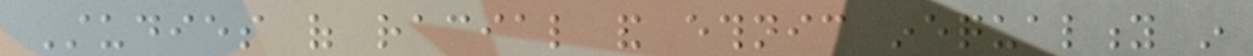Studies of racial and ethnic inequality in
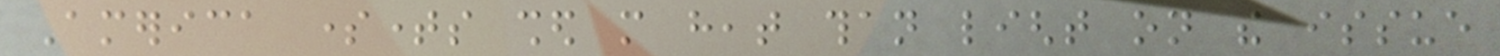America sometimes shed more heat than light on the issue
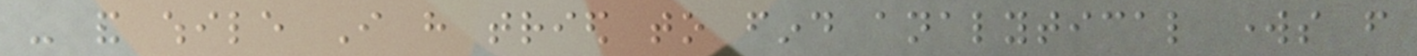- and while I have tried to find analytical works from
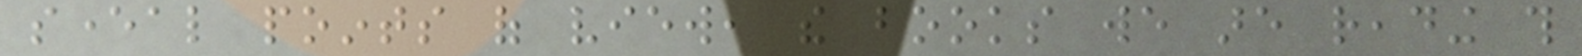several points of view, the books we are reading this
